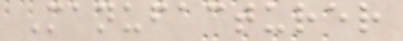Manufacturer
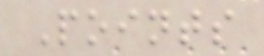Points
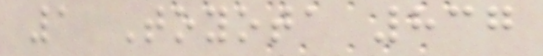1 Toyota 837
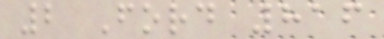2 Ford 816
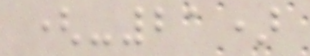(-21)
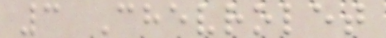3 Chevrolet
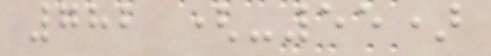782 (-55)
